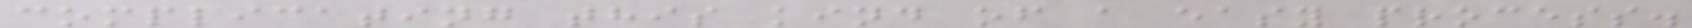complicating this kind of a easy process.
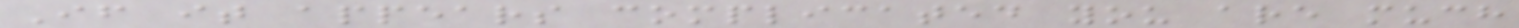If it appears complicated you are much
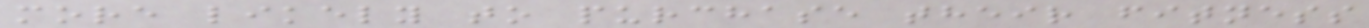more likely to purchase their fitness
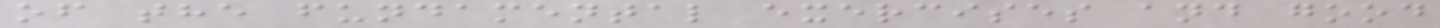of the fundamental exercises and good
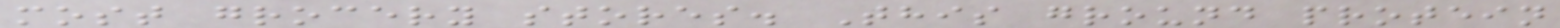most grocery stores. This ground protein
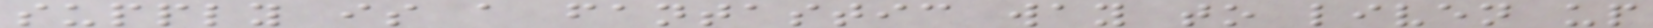supply is a fantastic way to liven up
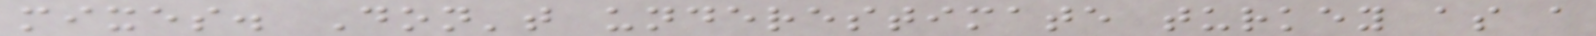mixes. Don't underestimate turkey as a
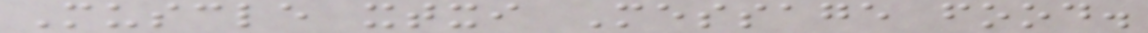Muscle xtxi Message food.
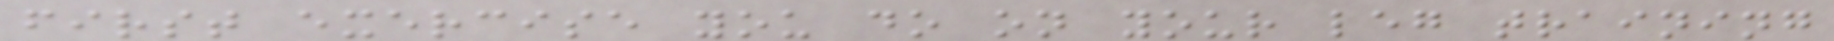first exercise you do on your leg training
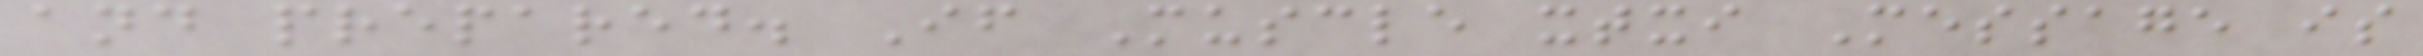and prepared. If Muscle xtxi Message is
